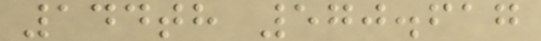144th 570.617
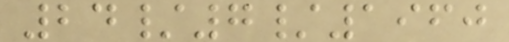24/7/1960
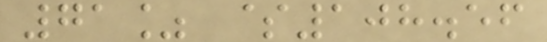71% $108.56
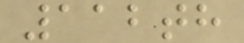112th
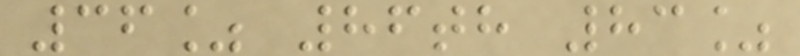36% 86th 83%
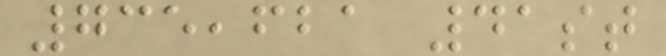735,621 41st
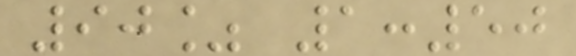90% 1:50
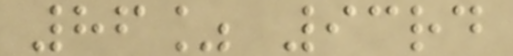86% 93rd
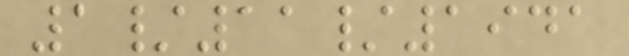1/11/1941
